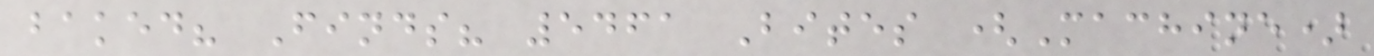baked? Finds? 5461 Bites (Machine)
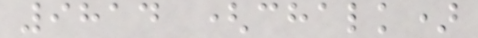9814 (chalk)
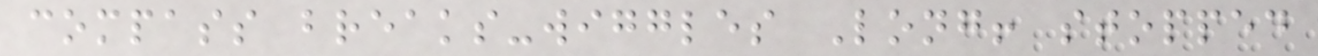compass breaks-wiggles Long! stopped
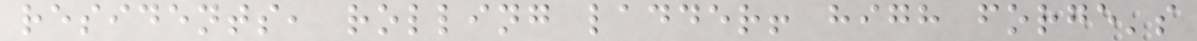residents, rolling ladder! high forge's
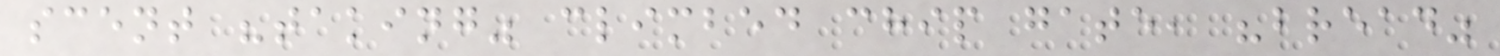scent "taking" climbed chip gate, "bread"
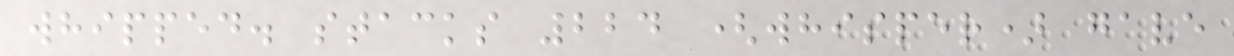whipped. stacks 224 (whisper) gave
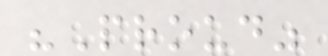"Proud"
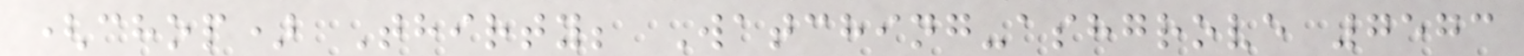(chop) Thirty; Watching-ashgrove 7573
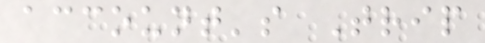account's Trip
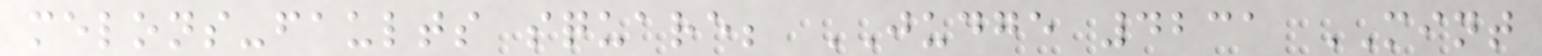melons-faults square; JUDGE 4231 MINT
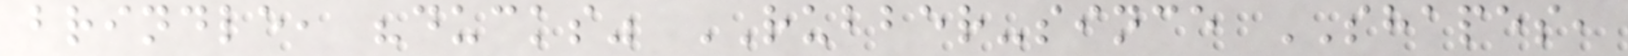brindle, "ducks" RUBBER-since SHAPES,
